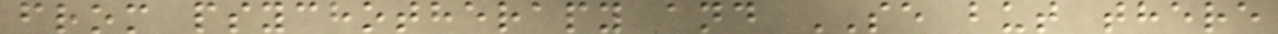from psychotherapy and SE but there
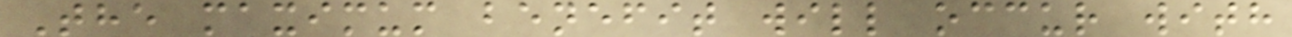The maximum benefit will occur with
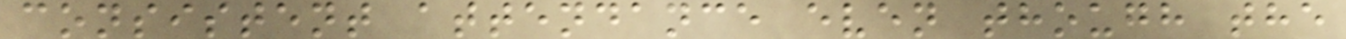consistent attendance even though the
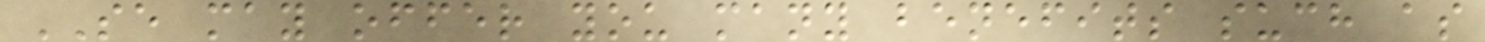SE may offer you many benefits such as
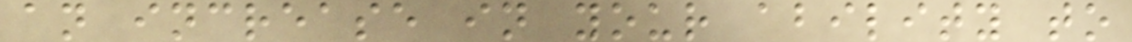an increase in your ability to
